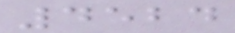4524
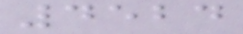4524
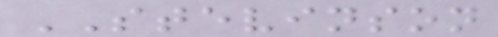STEVINSON
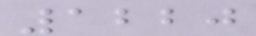1220
